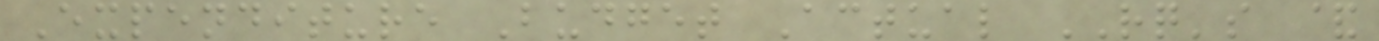Expenditure Budget Actual RQ's &
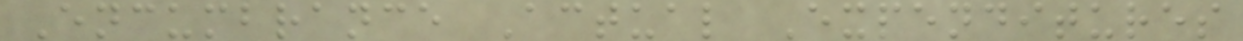Encumbrance Actual Expenditures
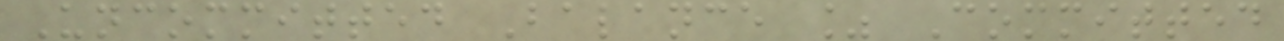Uncommitted Balance % Committed
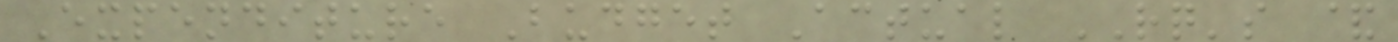Expenditure Budget Actual RQ's &
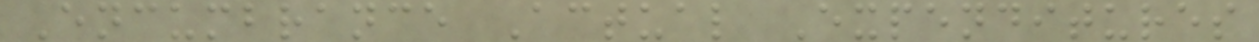Encumbrance Actual Expenditures
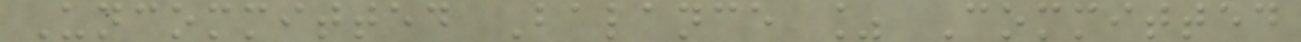Uncommitted Balance % Committed
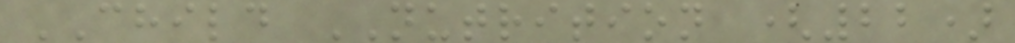CHILD NUTRITION (22)
